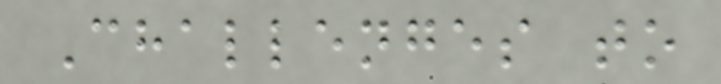Challenges to
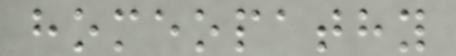homeopathy
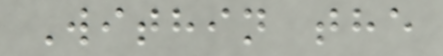Within the
